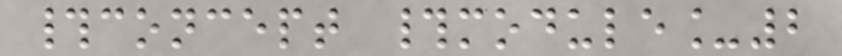#concept #module_2
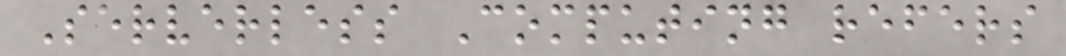Serverless Computing refers
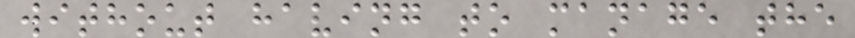without having to manage the
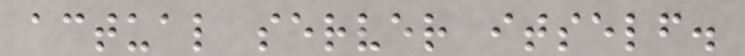actual server itself.
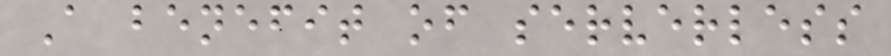A benefit of serverless
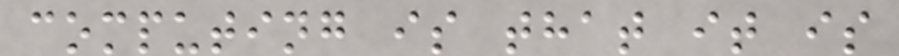computing is that it is
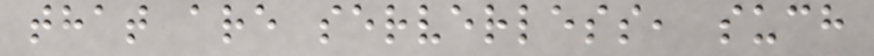that are serverless, such
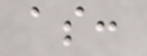as:
